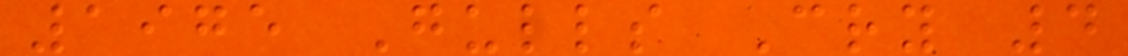1975 Gulls Cry 4
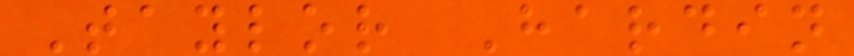Taylor Hardin
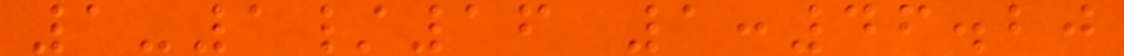1-1/16 1:46.20
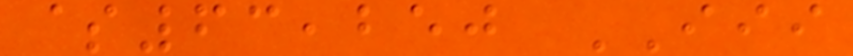$63,250 III
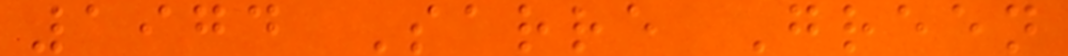1974 Sarre Green
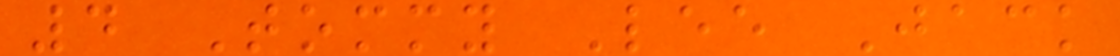4 Tommy Lee Jack
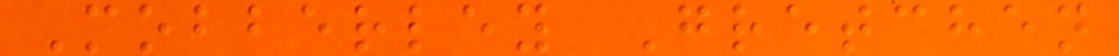Mobberley Gretchen
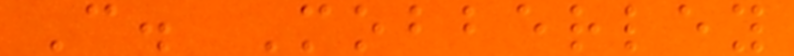C. Mobberley
